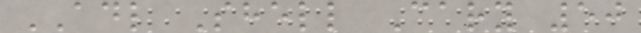ADL Shell Cary 50
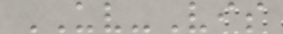UV-Vis
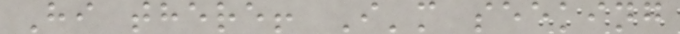Hi there! I'm seeking
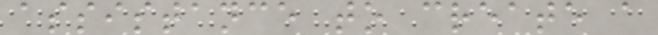assistance to create a
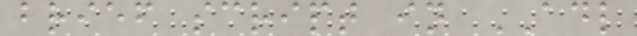brief script in ADL
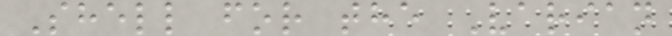Shell for the Varian
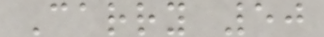Carry 50
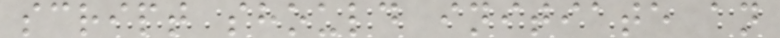script should initiate an
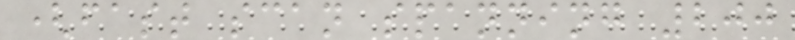(fast scan spanning 200
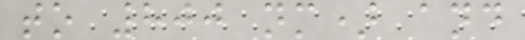to 800 nm) and
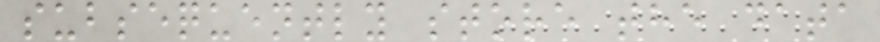subsequently store the data
